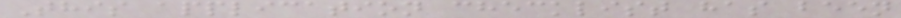This application checklist has been
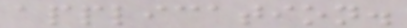application.
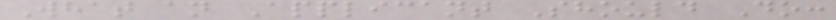What an Applicant Should Do:
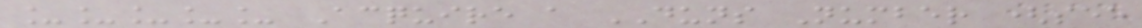_____ Acquire a DUNS Number (see
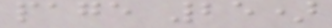page 25)
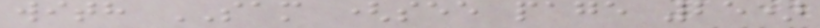with SAM (see page 25)
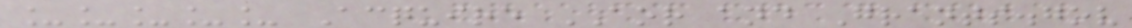_____ Acquire AOR and Grants.gov
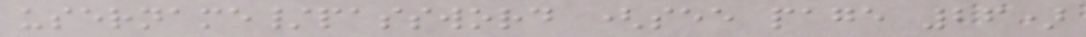username/password (see page 26)
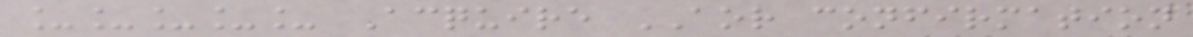_____ Acquire AOR confirmation
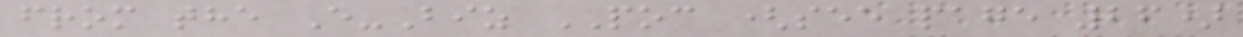from the E-Biz POC (see page 26)
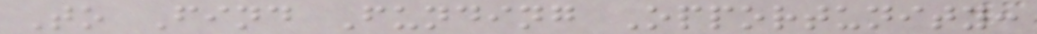To Find Funding Opportunity:
